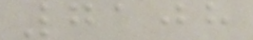7108
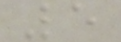5
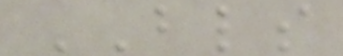BLS
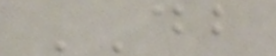DB
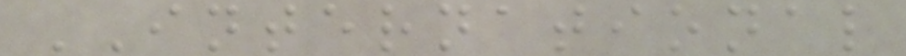INTERNATIONAL
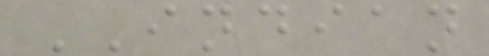INDIAN
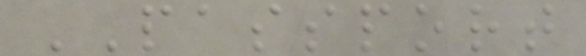PASSPORT
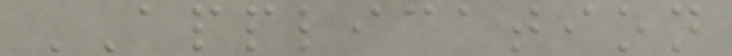APPLICATION
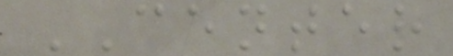CENTER
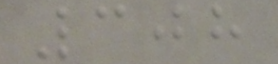308
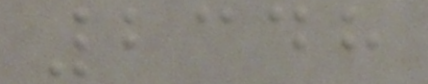2348
